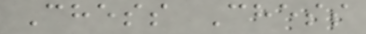Chess Chess
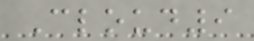Cloud9
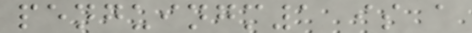penguingm1 is a
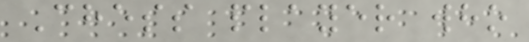Chess player who
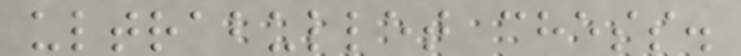ultrabullet chess.
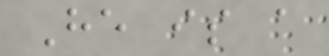He is a
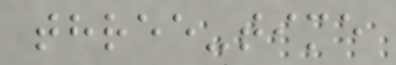three-time
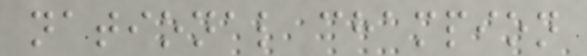national champion
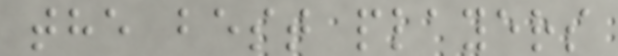the best players
